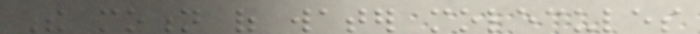The motion of water molecules
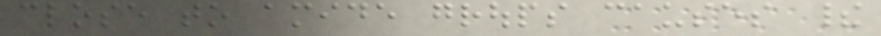close to amide groups causes their
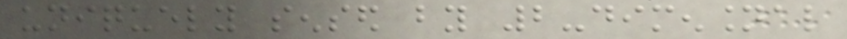uniquely sensed by 2-dimensional
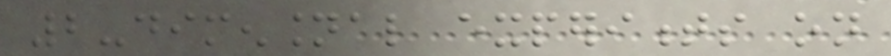2-dimensional experiments on
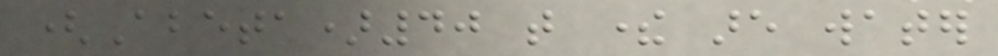(Abeta)40 that there are water
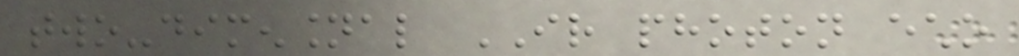two-dimensional IR photon echo
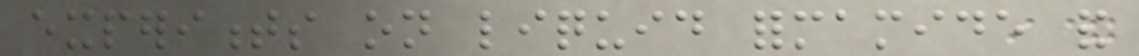experiments on liquid formamide and
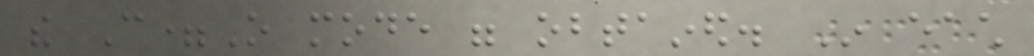the C=O mode were obtained. In each
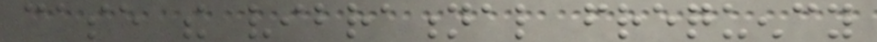case the vibrational frequency
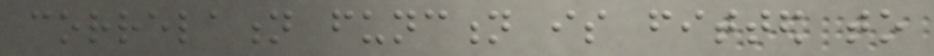correlation function is fitted to
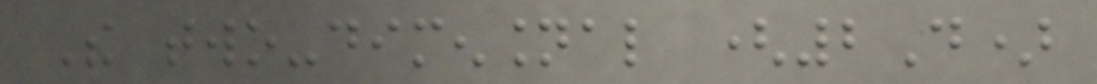The two-dimensional (2D)
